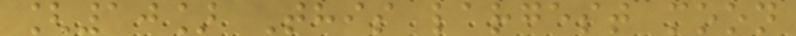[10] This largest moon
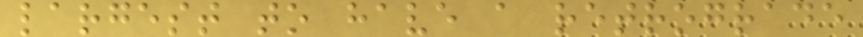largest to have a retrograde
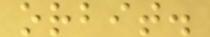orbit.
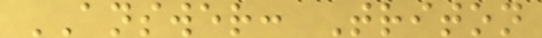ANSWER: Triton
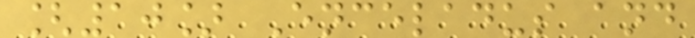[10] Enceladus and
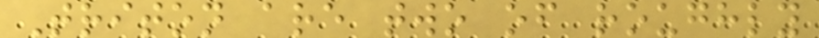Triton are two of roughly
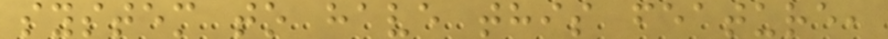system to have this feature,
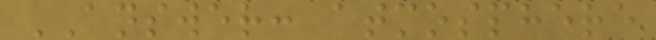ANSWER: atmosphere
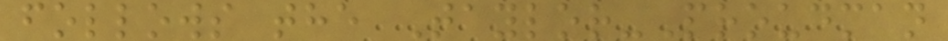follows the Taylor-Proudman
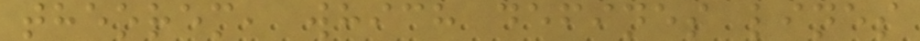theorem, which defines lines
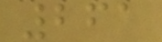261
